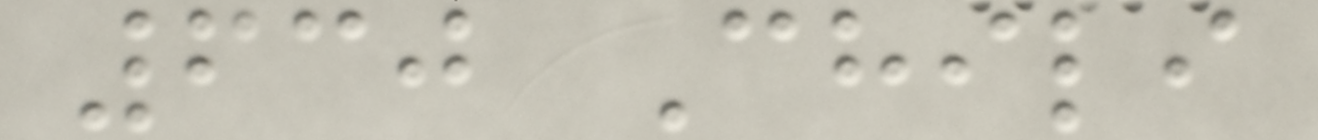630 Chili
